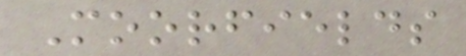Moorfields
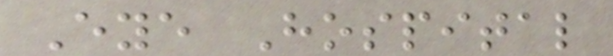Eye Hospital
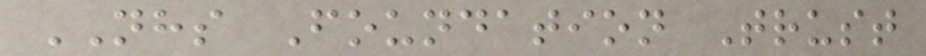NHS Foundation Trust
